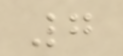7
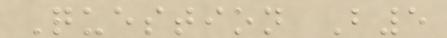Question B5
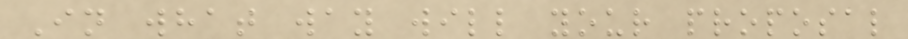In what way will your proposal
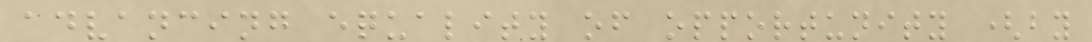advancing equality of opportunity (by
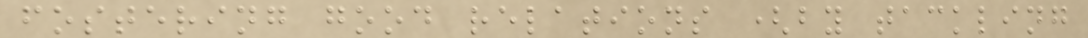fostering good relations (by tackling
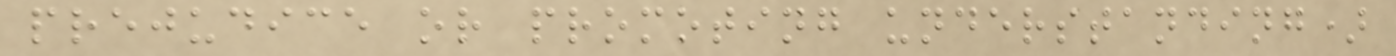prejudice or promoting understanding)
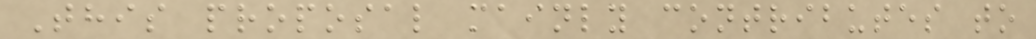This proposal mainly contributes to
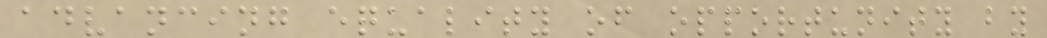advancing equality of opportunity by
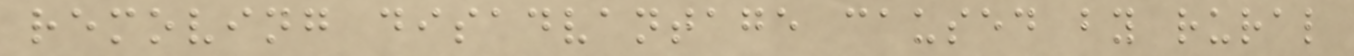removing disadvantage caused by rural
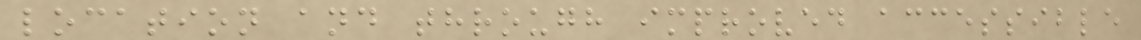location and through improved accessible
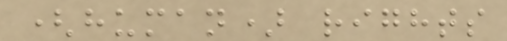(human) rights
